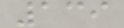139
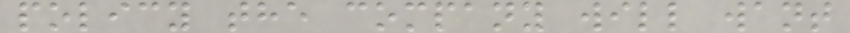policy the company will want
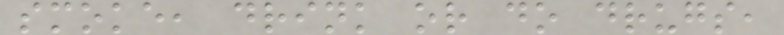smoke, drink or do drugs,
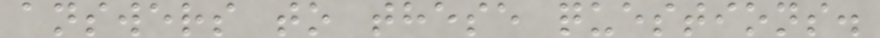answers to these questions.
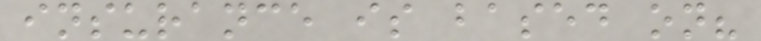insurance is based on?
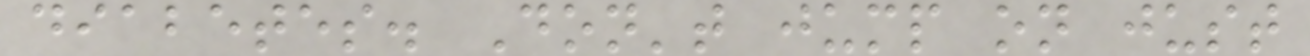diabetes. Don't jump on just
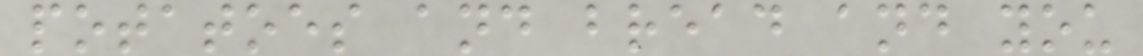potatoes and bread and you
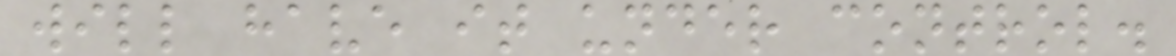will have it under control.
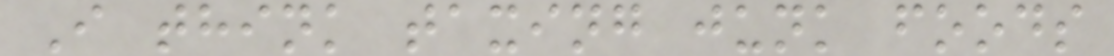I think taxing junk foods
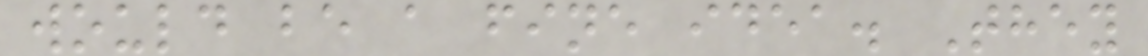would be a fine idea. They
